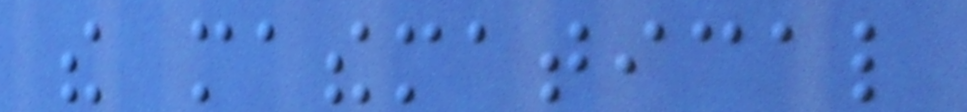the mathematical
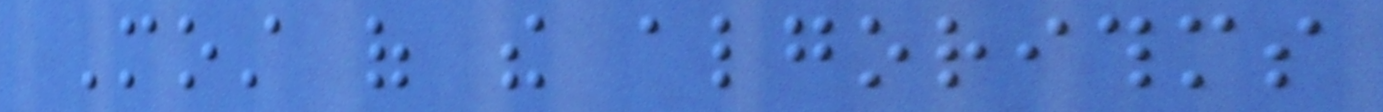Most of the algorithms
